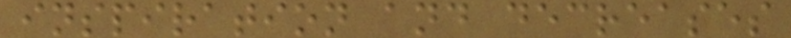inspiration and decreases
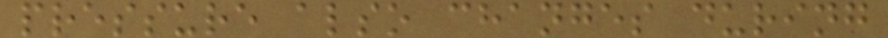pressure also changes during
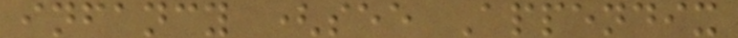infancy (see Appendix
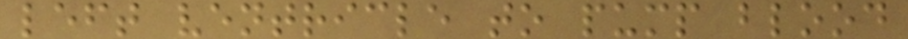left ventricle to pump blood
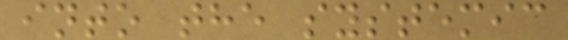into the systemic
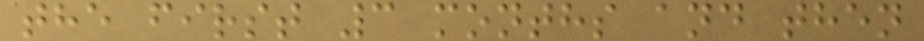the first 3 months and then
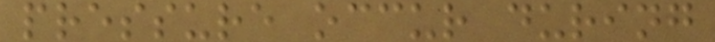pressure occur during
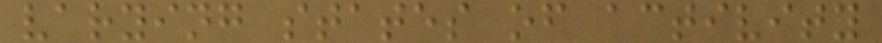varying states of activity
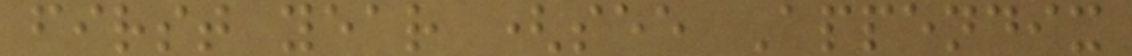first year (see Appendix
